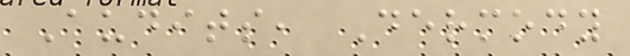Audits, Dermody
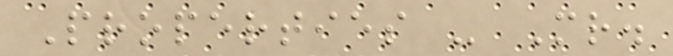Properties - Mr.
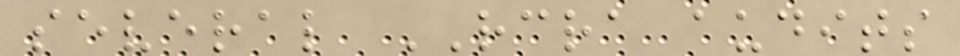several RCRA audits
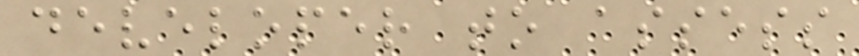developer to assess
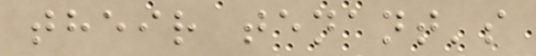their tenant's
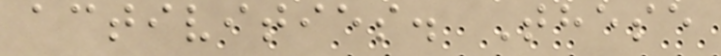activities. These
